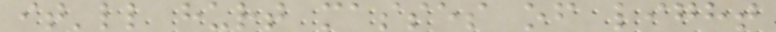it'll hurt masses of light
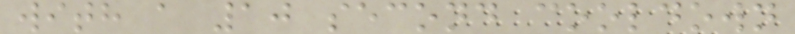with a 10 second cooldown
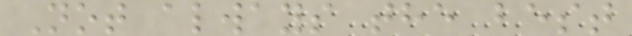Not always the best
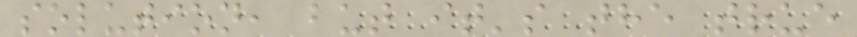solution, but it's the true
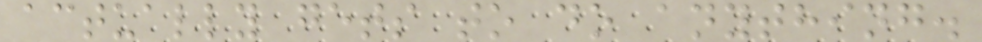actually gets to do anything.
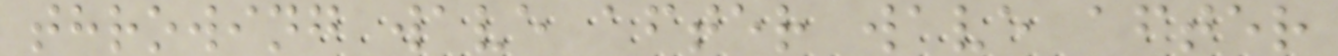throwing wave after wave after
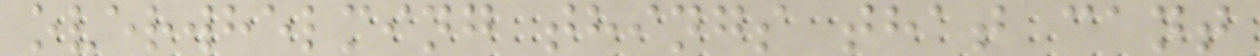overwhelming things that cant
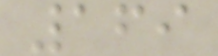169
